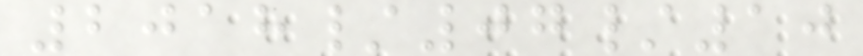2018/07/10
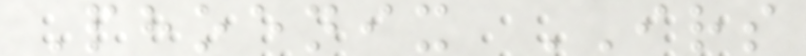Phoenix IRS
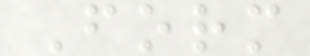Form
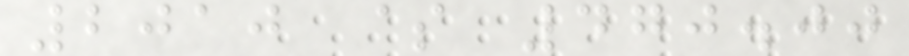2010 $ 470.00
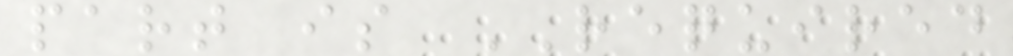part is REQUIRED
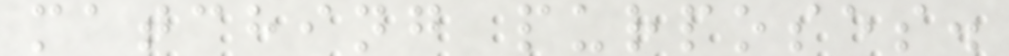matching purposes.
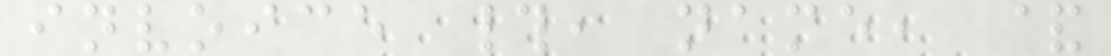invoice #, name, &
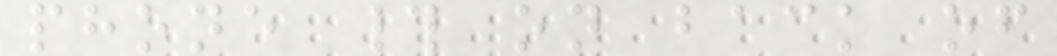phone # on back of
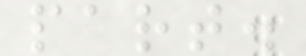part.
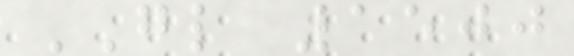GL 1500
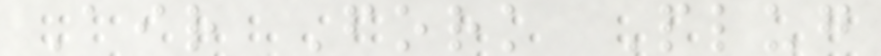Air Fork Plug
